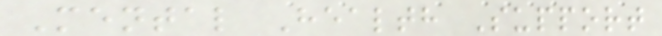Mental Health Support
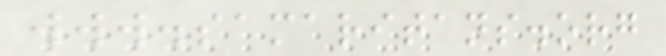www.samaritans.org
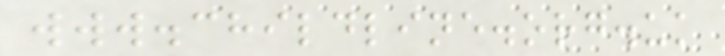www.childline.org.uk
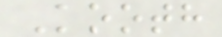Kooth
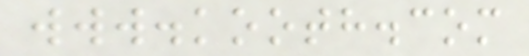www.kooth.com
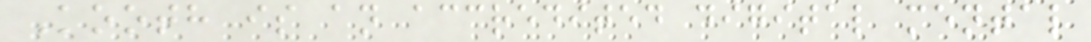Kooth is an accredited digital mental
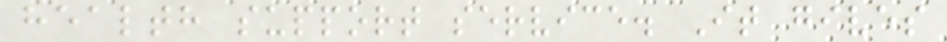health support service. It gives
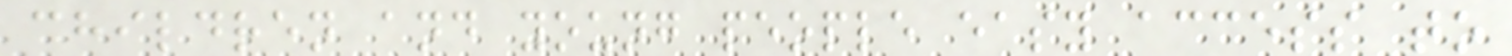children and young people easy access to
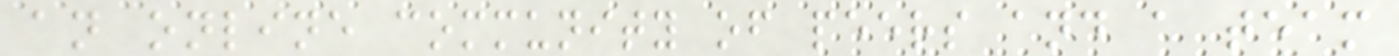an online community of peers and a team
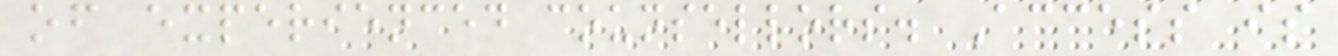of experienced counsellors. Access is
